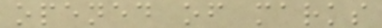opened of marks
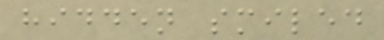hidden smiled
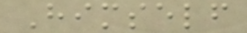Himself
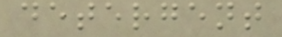detergent
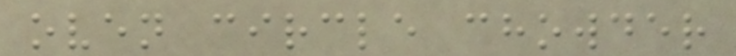oven circle chowder
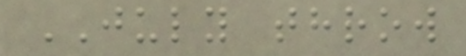JULY throw
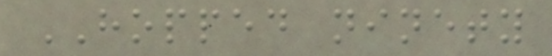HOPPED ninety
